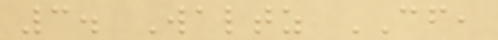3. Waltz CF,
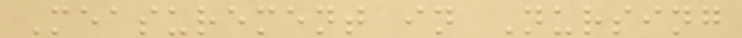Measurement in Nursing
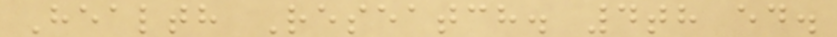Health Reseatch. 4th ed.
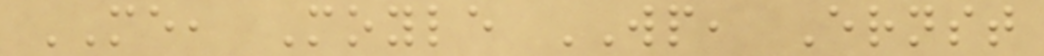ME, Moyle WP, Ernst
